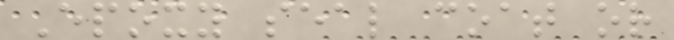Epoxy seal coat or
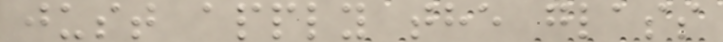just apply the glass
